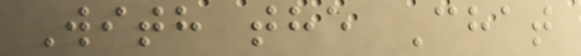With the Chat
